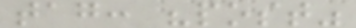tag: "post"
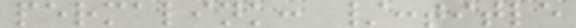permalink: /:title
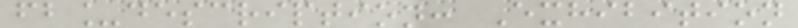fb_description: Exhibition
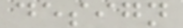design
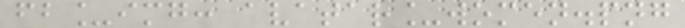fb_img: avatar_women.png
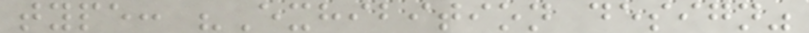type: "Exhibition design"
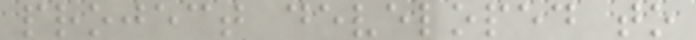project developed to
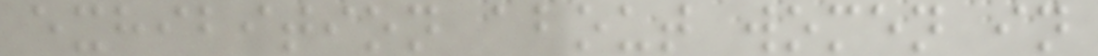exhibition about women in
